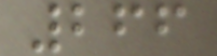266
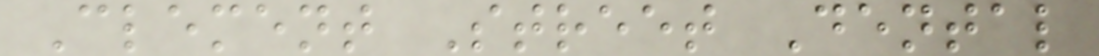Clement Street Dental
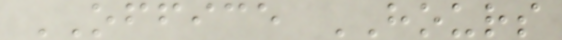OFFICE HOURS
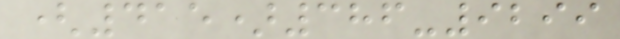(415)386-9299
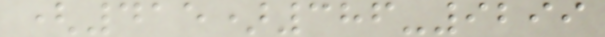(415)386-9299
